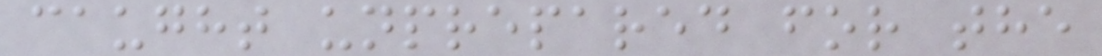caught unprepared for the
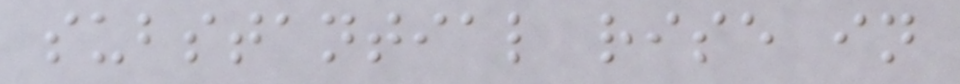substantial rise in
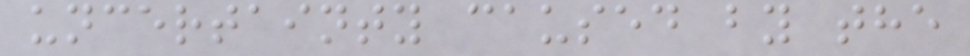uncertainty caused by the
